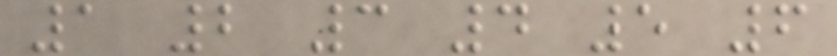1 2 3 4 5 6
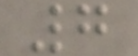7
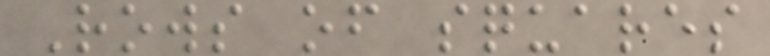Rows of squares
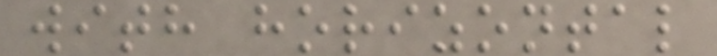with horizontal
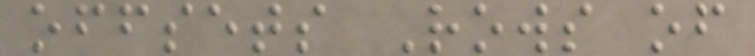offsets Rows of
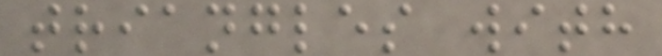triangles with
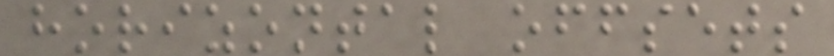horizontal offsets
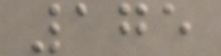175
